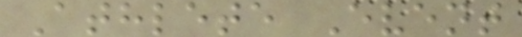Athlete Event
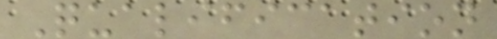Qualification
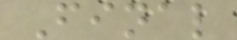Final
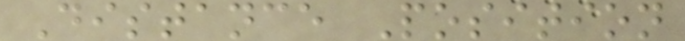Distance Position
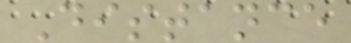Distance
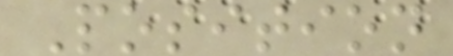Position
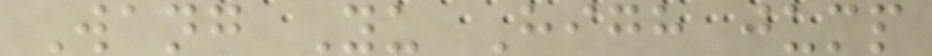Wang Yu High jump
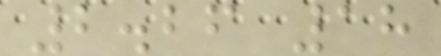2.26 18
